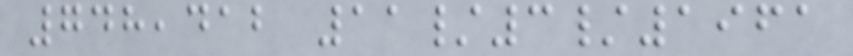748,412 11/3/1961
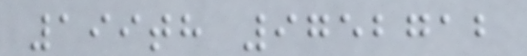199th 9752712
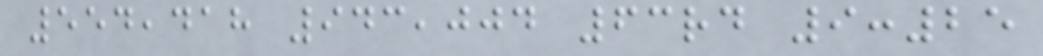554,418 943,004 63rd 9:25
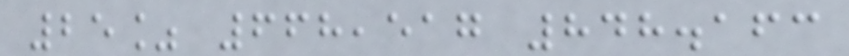25% 668,517 848.163
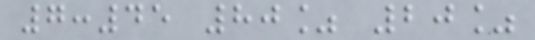7:45 80% 20%
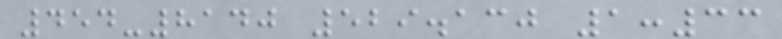454-8140 529.130 1:33
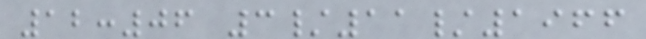12:06 3/11/1966
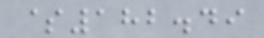$182.49
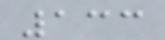133
